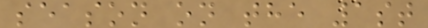season on the 1st
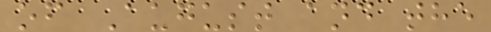of August and the
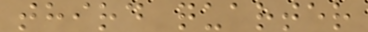third quarter
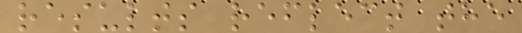results reflect the
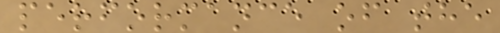performance of the
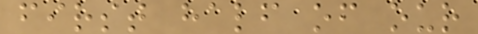first half of our
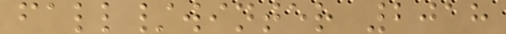fall/winter 2018
